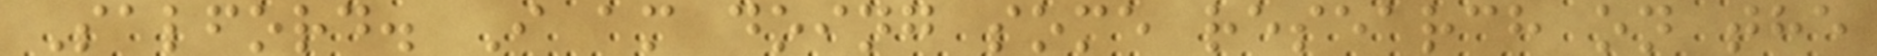Salford. I am doing some research on the
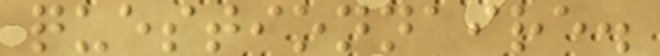questionnaire.
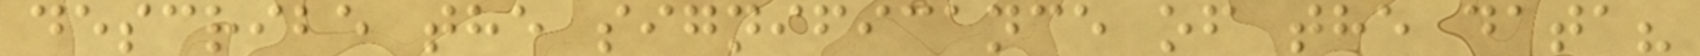describe the significance of the data?
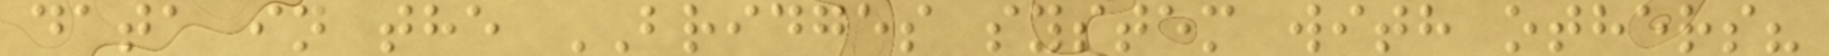data in the BRIDGES system with others?
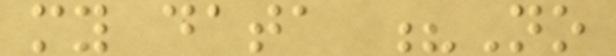my data ?No
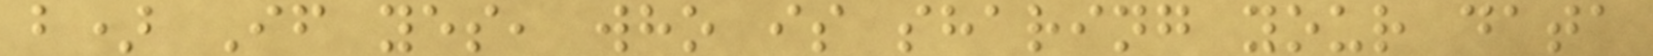b) If yes, who is sharing your data
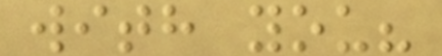with you?
